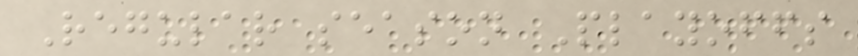Regular season Playoffs
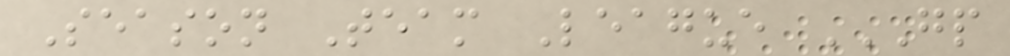Season Team League GP
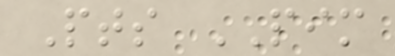Pts PIM
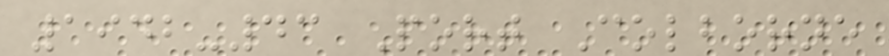1942-43 Port Colborne
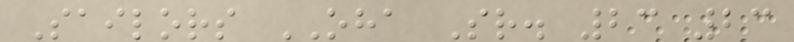Sailors OHA Sr. 23 23
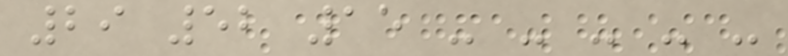29 52 15 - - - - -
